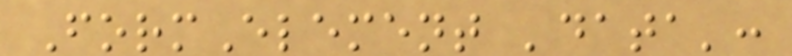FormElement 'data':
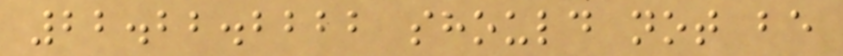22.22.2222 should not be
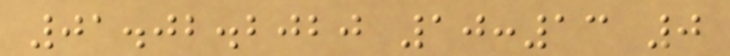01.02.2020 10:13 0
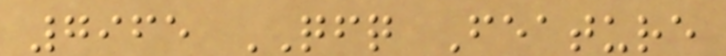7965 QFQ Feature
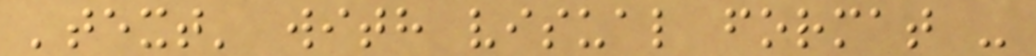'text' with visual format -
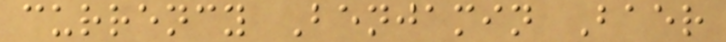currency Benjamin Baer
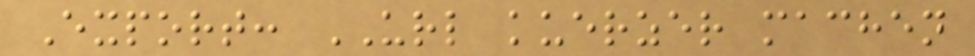Export: URL kuerzer machen
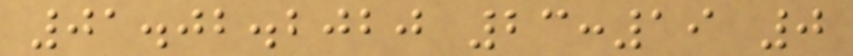01.02.2020 23:19 0
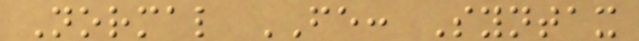Normal FE: Syntax
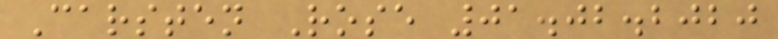Carsten Rose 01.02.2020
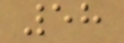58
